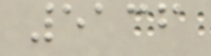5136
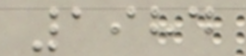1984
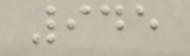945
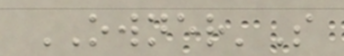OWNER'S
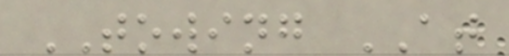TOWING AT
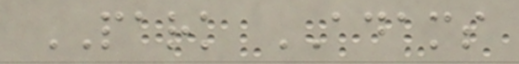PARK ADAMS
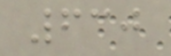630
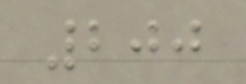200
